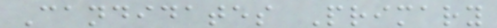Candidates Primary
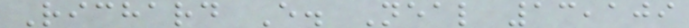Richard E. Neal 13,109
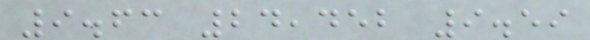9.63 24,452 9.59
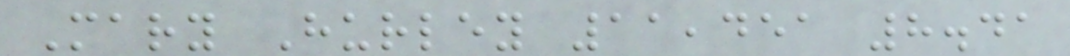Mary Hurley 11,451 8.41
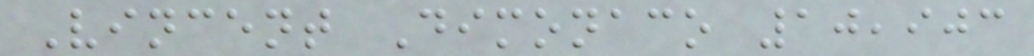Vincent Dimonaco 10,903
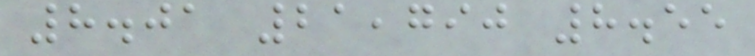8.01 21,790 8.55
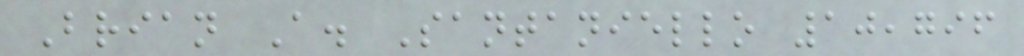Brian A. Santaniello 10,796
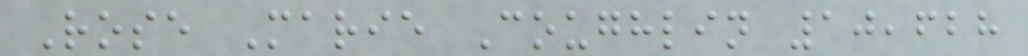Rose Marie Coughlin 10,628
